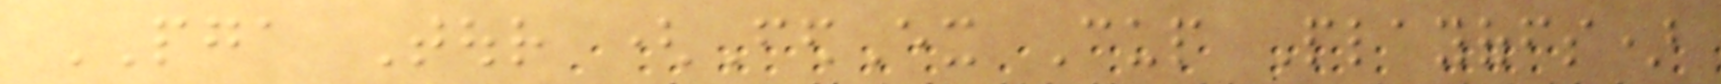PGA Tour (FedEx Cup Playoffs)
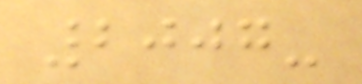2007-
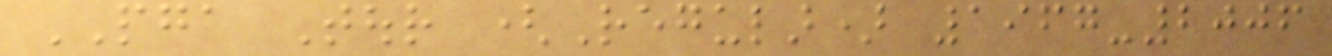PGA Tour (Regular) 1967-2006
